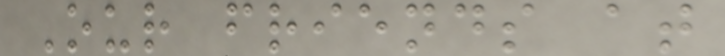Our friends at
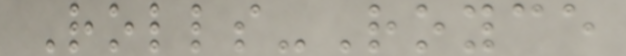Rolls-Royce
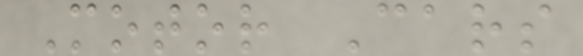Motor Cars
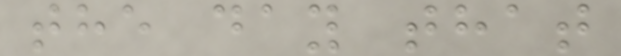the day that
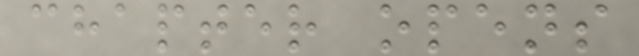chapter opens
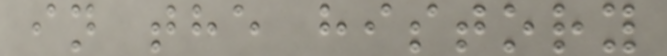in the history
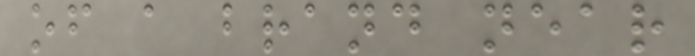of a brand near
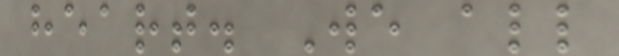heart. We all
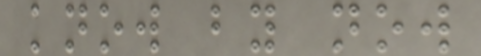know by now
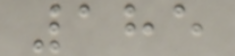185
